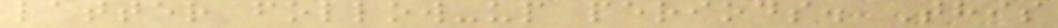latter follow-up periods. This
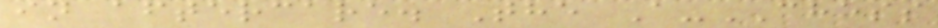in aftercare. The A-CHESS
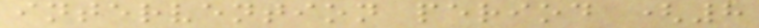intervention period (8
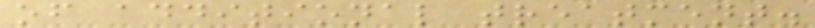of additional treatment.
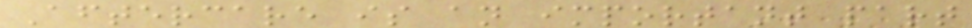Aftercare is an important part
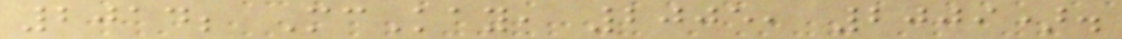2014; McKay, 2005, 2009).
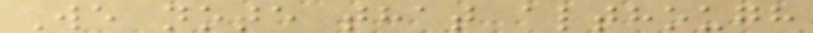We note that although
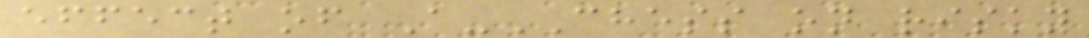effect of A-CHESS on risky
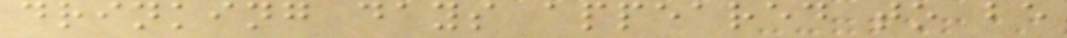drinking days appeared to be
